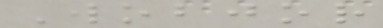Wobjor
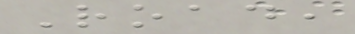Road,
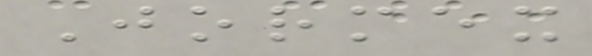Jormex
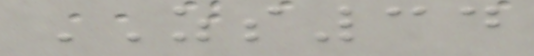ZS34
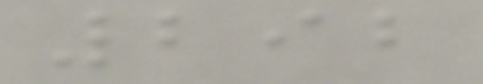292
